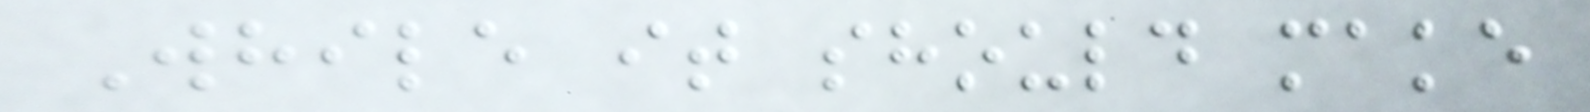While it should make
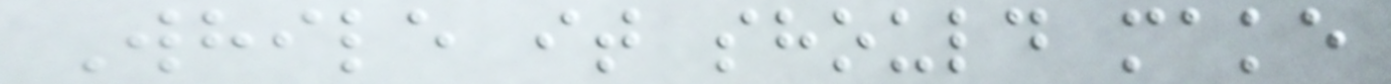While it should make
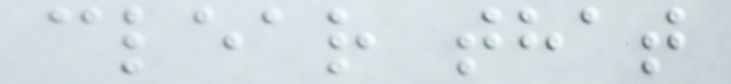clear that
